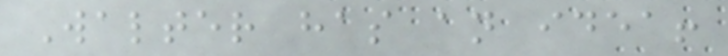Walter has an idea!
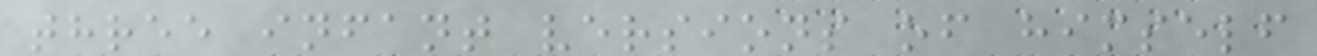three infant versions of himself
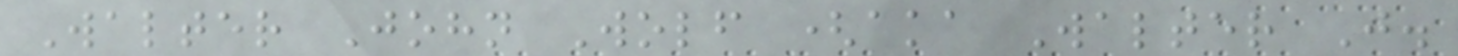Walter John Wolf (aka Walter J.
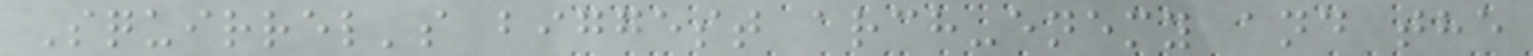Squirrel's biggest arch-enemy and the
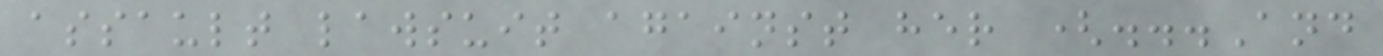assault lawsuit against her (...And
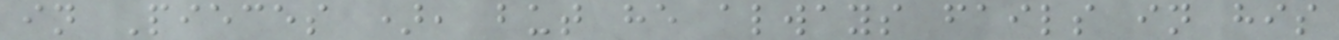in Pieces ), but he always fails in his
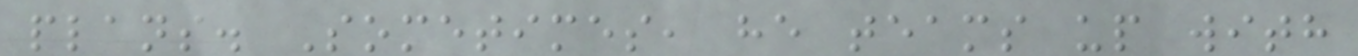plans. Sometimes, he teams up with
